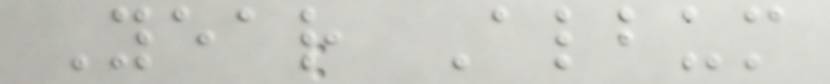Year Album
